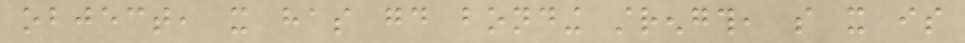object, it has good bonding strength, so it is
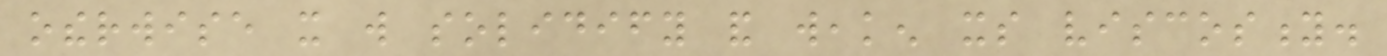otherwise it will solidify and weaken its viscosity.
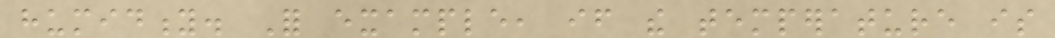humidity. For example, if the temperature is
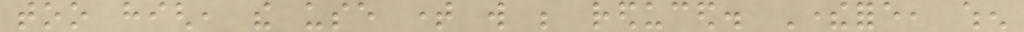too high, the use time will be reduced. Therefore, when
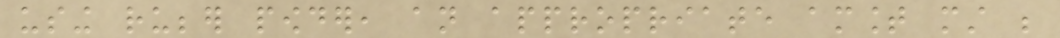using rubber powder, an appropriate amount must be
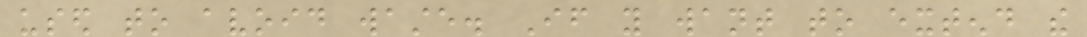used to avoid waste. If you want to extend the
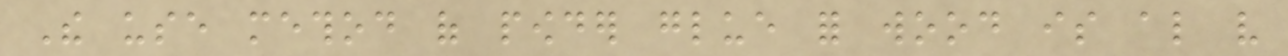The use method of powder glue for wood is also very
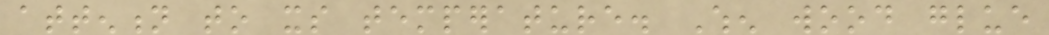attention to its temperature. When wood glue
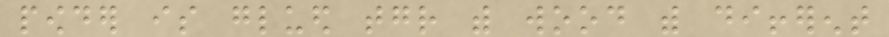powder is glued together with wood with different
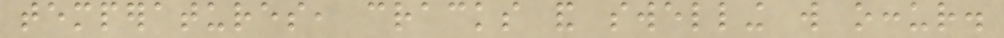temperatures, cracks and swelling will occur.
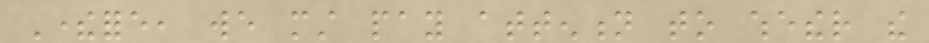Therefore, we must pay attention to whether the
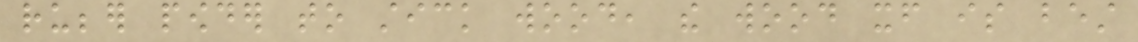rubber powder to stick wood, the wood itself is best
